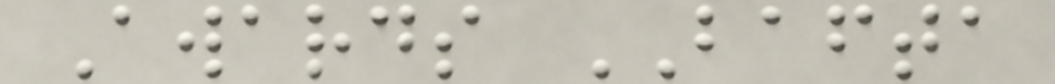Awards BAFTA
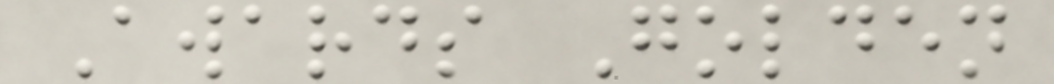Awards Golden
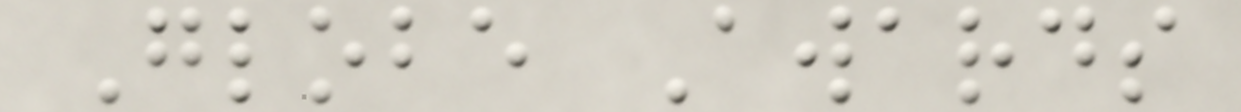Globe Awards
